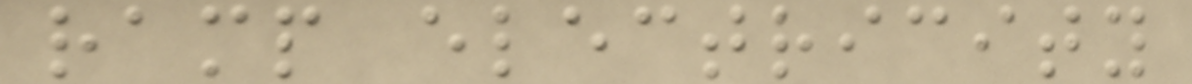ramp electricity
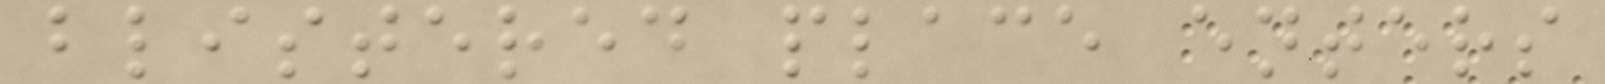blistered place enters
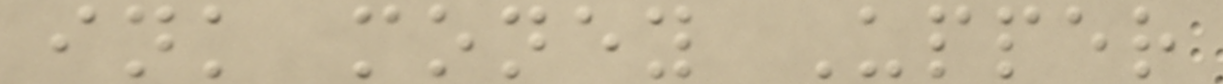ink money Upper
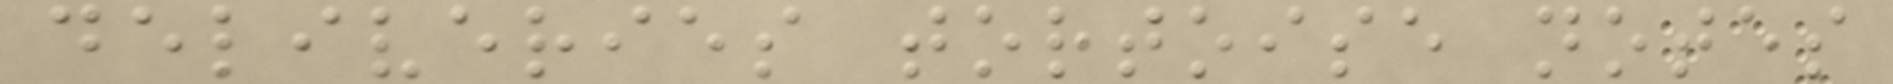deliveries tortoise notes
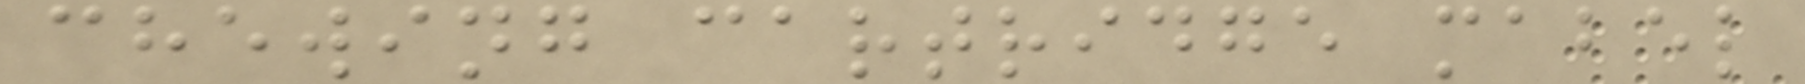chewing cartridge mabel
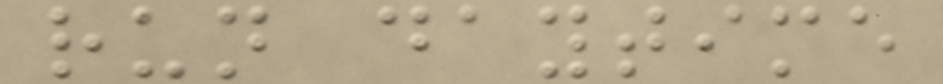run daytime
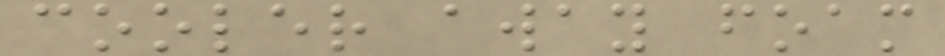cooler away foam
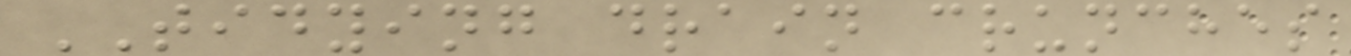TIDYING drain crunches
